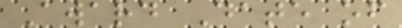Award Date of
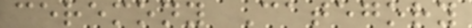ceremony Category
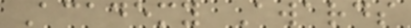Academy Awards
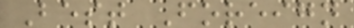Best Foreign
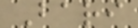Bari
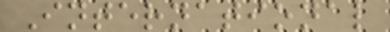International
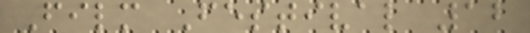Film Festival 12
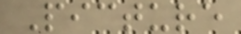Picture
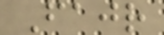Fajr
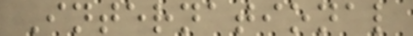International
